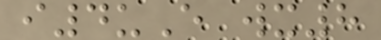i4uE wx8
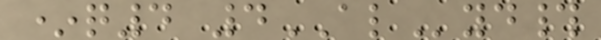*q4 4ALyd#
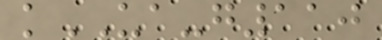kUA-g110
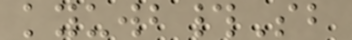kyuwb#Sb
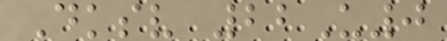Dksv 22U0
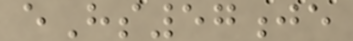eHs57je
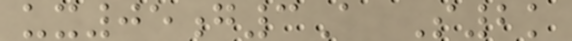ux05g3A S2k
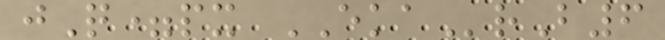jQ=px EKArB6
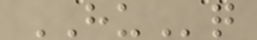HUq
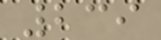239
